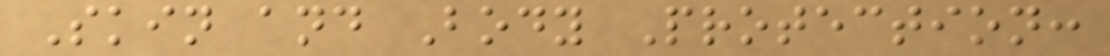Skin and Body Protection:
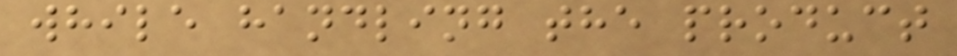while handling the product
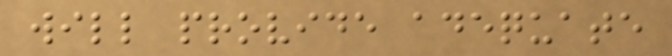will provide adequate
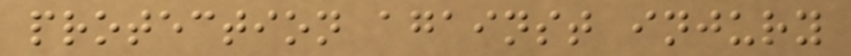protection against injury
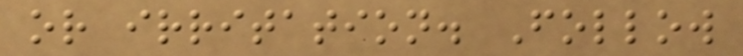or irritation. Follow
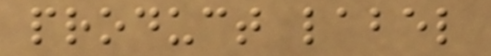product label
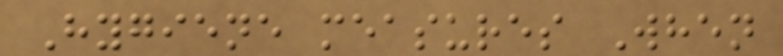Hygiene measures When
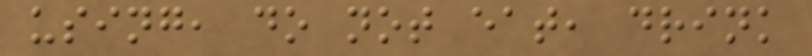using, do not eat, drink
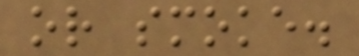or smoke.
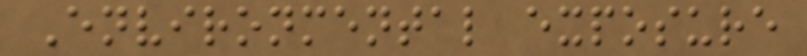Environmental exposure
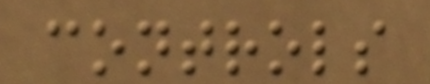controls
